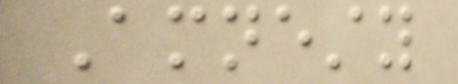Amnesty
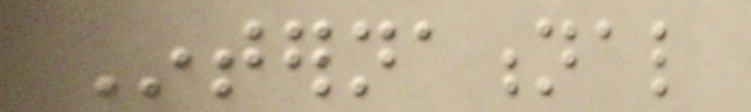International
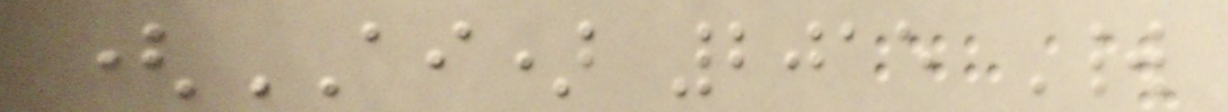(AI) 2015 World
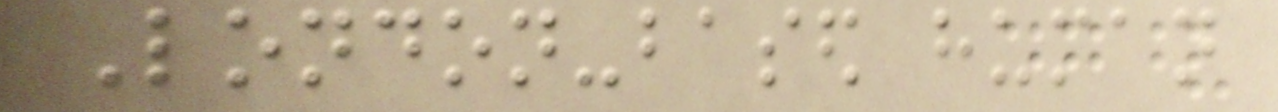London-based human
